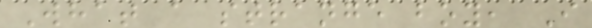What a strange boy, I
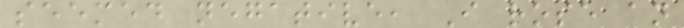seemed negative, I rose an
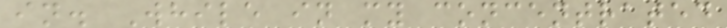in. While in my concentrated
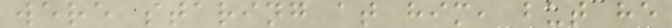were staring at him, but he
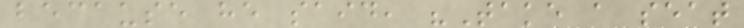because he said, "Take a seat
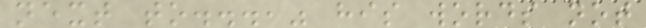next to...," his words not
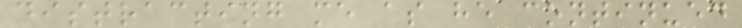distracting me as he continued
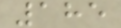185
